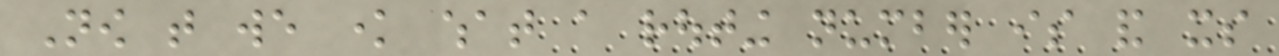Now that we know what a routing number is and its
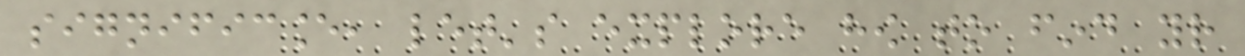significance, let's explore how to find your
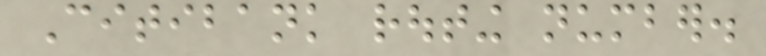Citibank routing number.
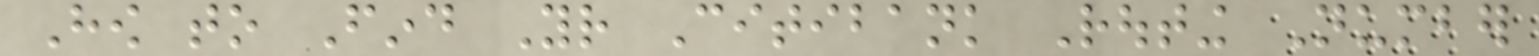How to Find Your Citibank Routing Number
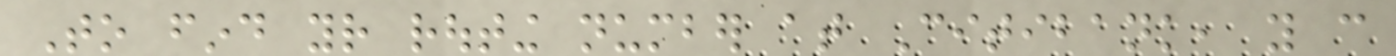To find your routing number at Citibank, you can
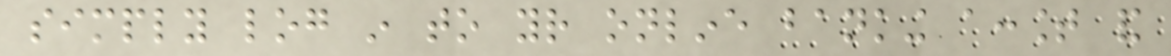simply log in to your online banking account and
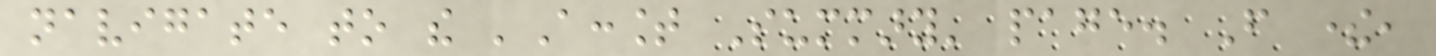navigate to the 'Account Summary' page. From there,
